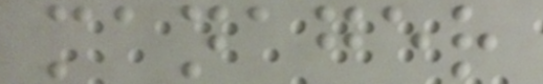manager
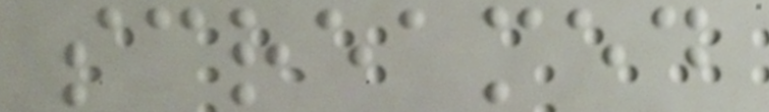screamed
